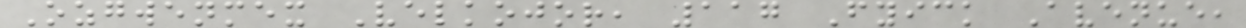Ozgwenmex Velkojor, 117 Fyick Avenue,
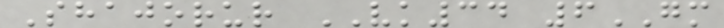Shajorur VK34 6GM
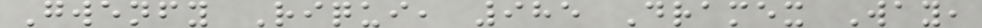Gwenfy Riqui, 985 Dramex Way,
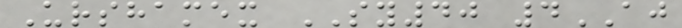Urshamex SY40 4AJ
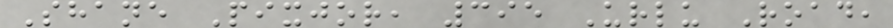Shane Pixjor, 395 Urlu Road,
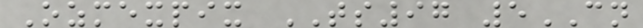Ozmexpix TS97 5CN
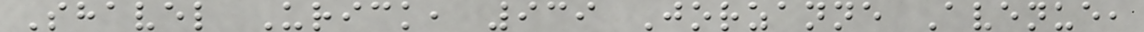Shavel Urick, 939 Jorzanne Avenue,
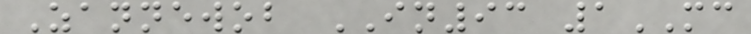Zannewob IN93 1MC
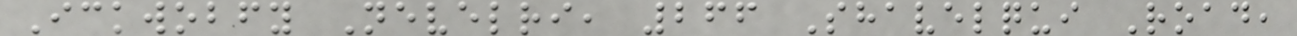Ickwobfy Nevelri, 266 Shavelqui Road,
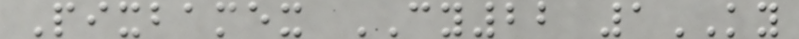Pixbamex CY22 1KY
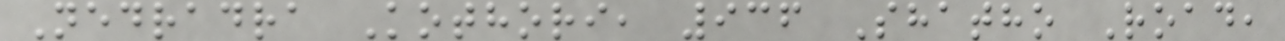Nedradra Kothori, 936 Shatho Road,
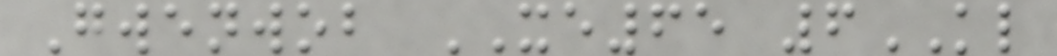Gwenwob XE65 6KL
